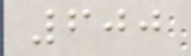600
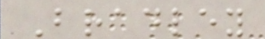Bradley
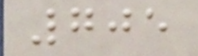705
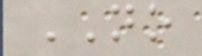NO
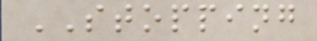STOPPING
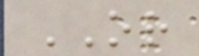OR
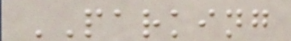PARKING
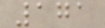171
